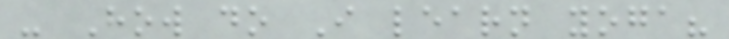- How do I learn yoga?
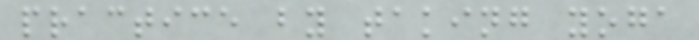practice by taking yoga
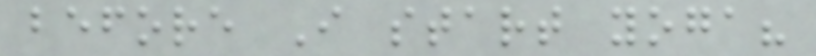before I start yoga?
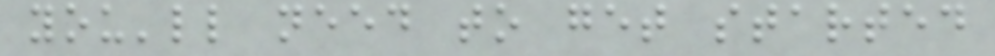you'll need to get started
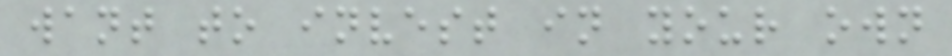want to invest in your own
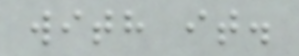with it.
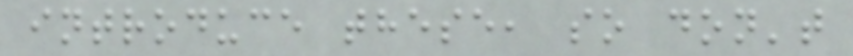introduce these, so don't
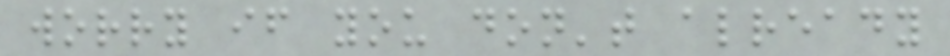worry if you don't already
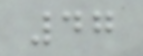47
